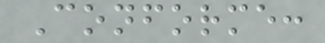Conforme:
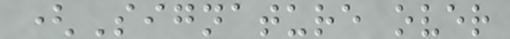(Signature over
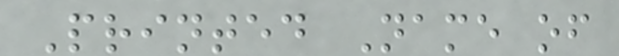Printed Name of
